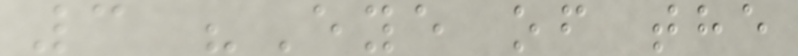3 "Eye of the
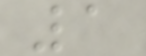1
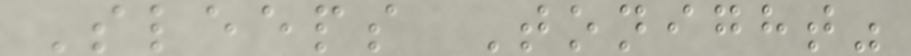Sleeps Tonight"
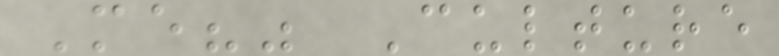Me?" Culture
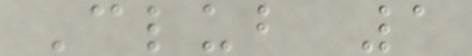Club 1
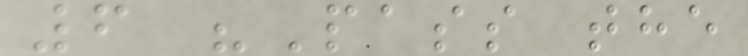6 "Pass the
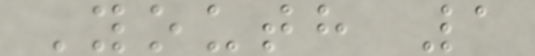Youth 1
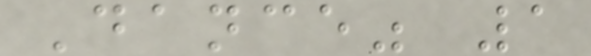Dance" 1
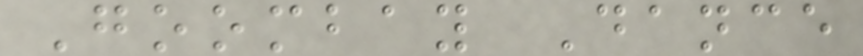Goombay Dance
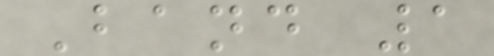Band 1
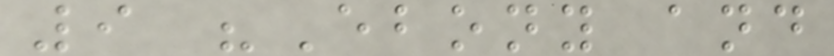9 "Ebony and
